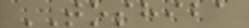TOSHIBA
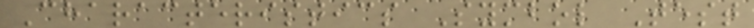Characteristics Symbol Test
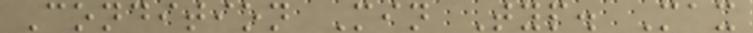Condition Min Typ. Max
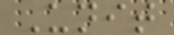Unit
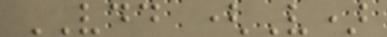VDD (V)
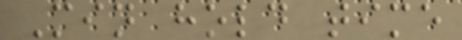Min hold time
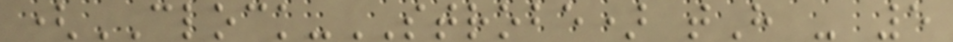(CLOCK-STROBE) tH - 5
